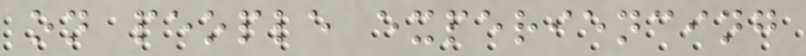on people experiencing
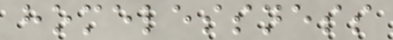homelessness
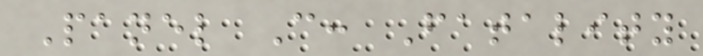Panel C: Fatality
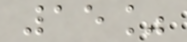15%
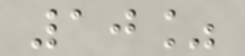10%
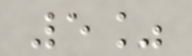5%
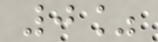0%
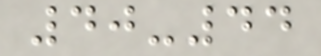40-44
